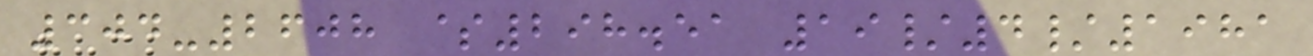304-2608 $298.51 19/4/1981
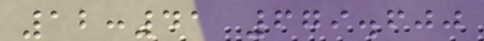12:41 679.600
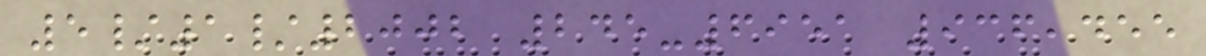5/1/2002 245-6951 936,455
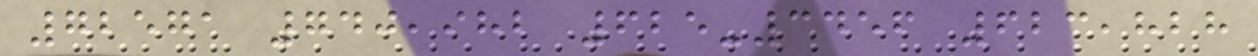72571 740,982 625-3456 623,828
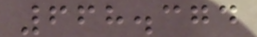668.374
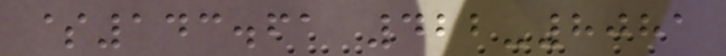$143.61 422-8081
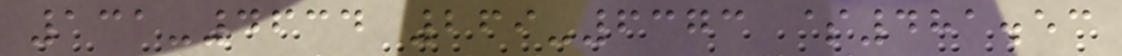131-4634 269-6373 $481.53
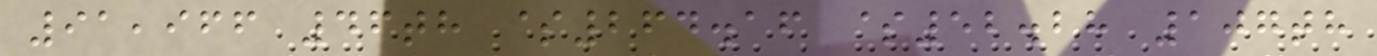91,966 46th $264.16 $52.28 107th
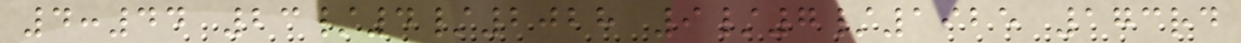4:44 23/4/2028 9/7/1925 173rd
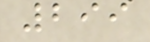299
